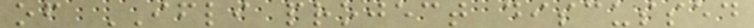of IFLI project discussed
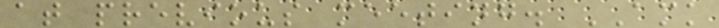at previous meeting. AMK
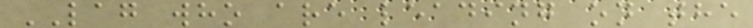LAG who are leading on the
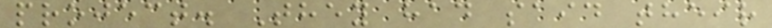project. They had said their
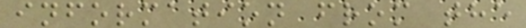information from the
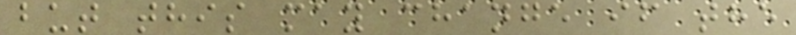but this may change if the
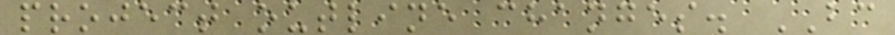project outline changes. BC
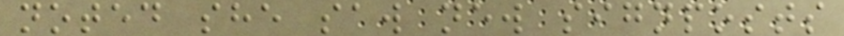noted she saw new signposts
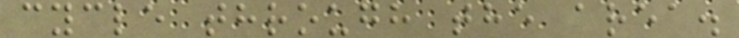cycle through the area.
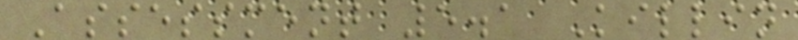Assessment 5.1 Killin
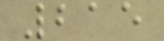215
